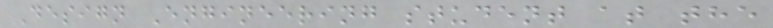Design Engineering student at the
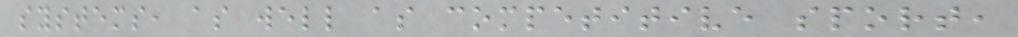systems, as well as competitive sport,
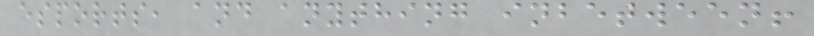esports, and anything inbetween!
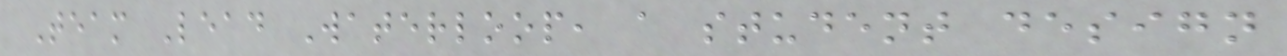Team Lead Waterloop, a student design
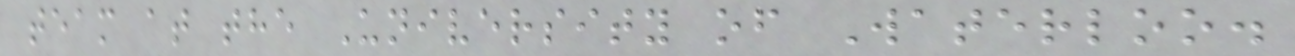team at the University of Waterloo.
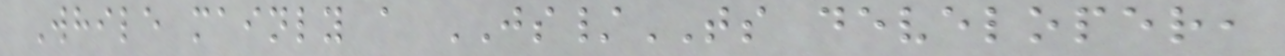While mainly a JS/TS developer,
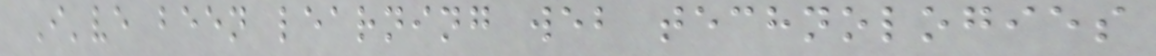I've been learning web technologies
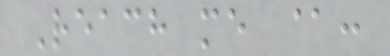Reach me @:
